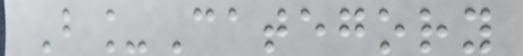B_Category
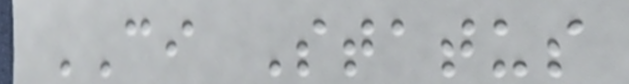CI Status
